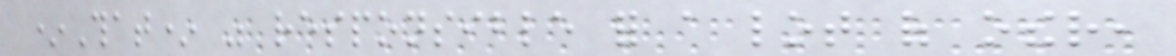*That* was responsible for a lot of other,
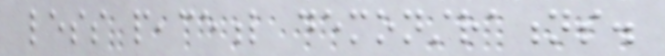less peaceful demonstrations.
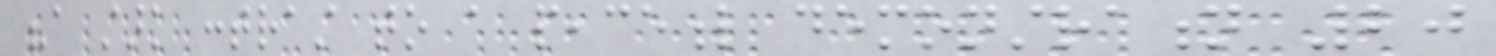"a stark contrast to a peaceful demonstration 20
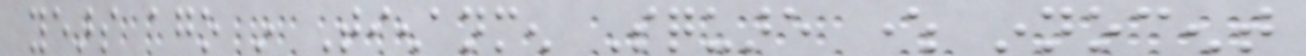years ago in Tienanmen Square where innocent
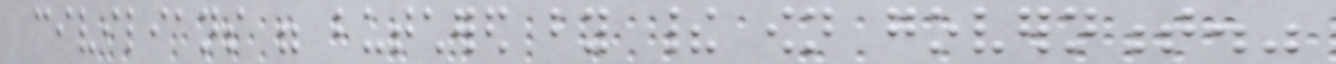civilians were butchered by their own government."
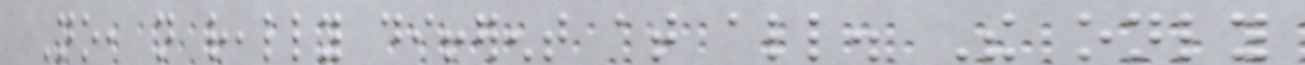No, not really different at all. The only
